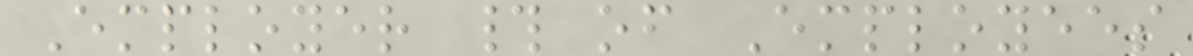Employer # of Employees
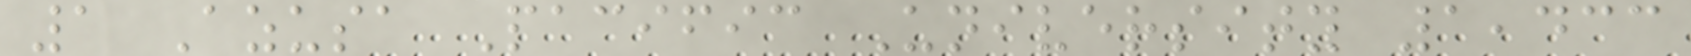1 Azusa Pacific University 1,433
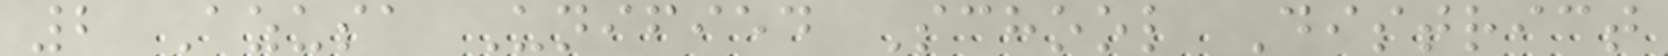2 Azusa Unified School District
